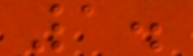1.
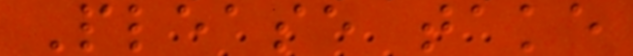Please take
